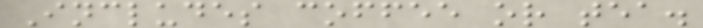Includes coffee or tea.
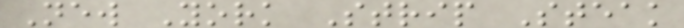New York Strip Steak
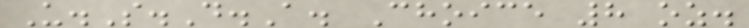U.S.D.A. Choice 8 oz.
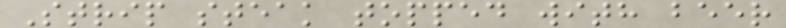Strip steak topped with beer
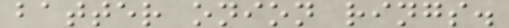batter onion rings.
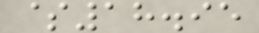$18.95
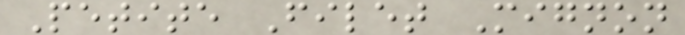Petite Filet Mignon
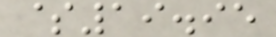$19.95
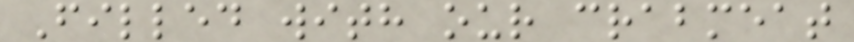Filled with our crabmeat
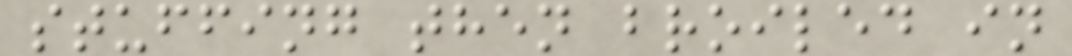stuffing then broiled in
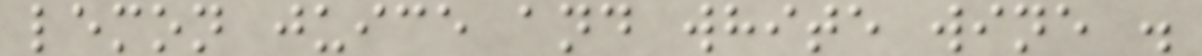lemon juice and white wine .
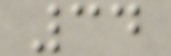34
